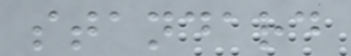standard
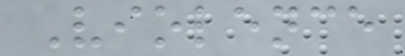Violence
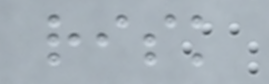risk
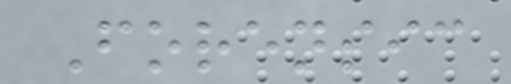Forensic
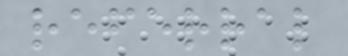referral
